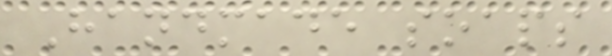Handmade soaps
